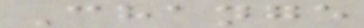Change
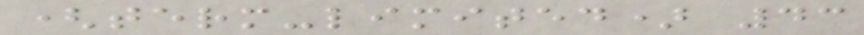(term-limited) 43
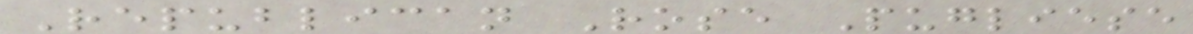Republican Rose Pugliese
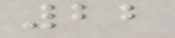22
